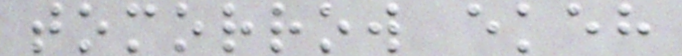tomorrow ekeh
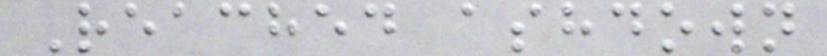Reached ashdown
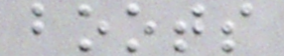boots
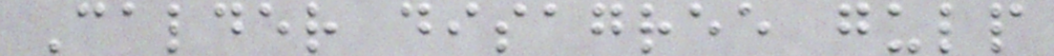Calder disagree gulp
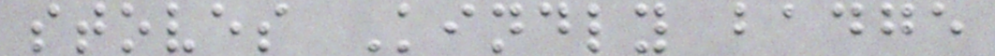stoves Kindly badge
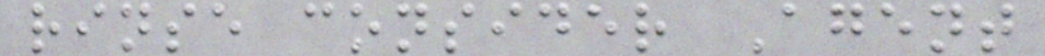rinse consider Agent
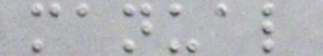manual
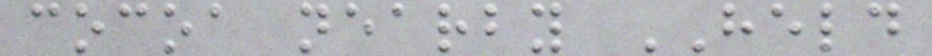cocoa nearby HELD
